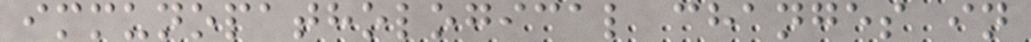immunopathological changes in
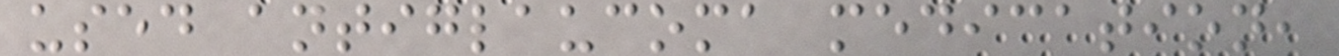used antiglaucoma medication,
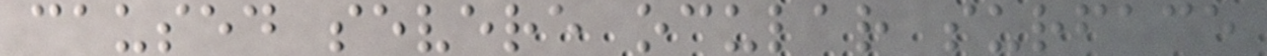caused severe ocular surface
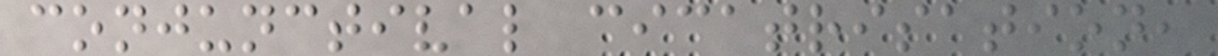conjunctival cicatrisation,
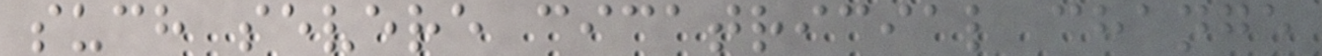such severe cicatricial change
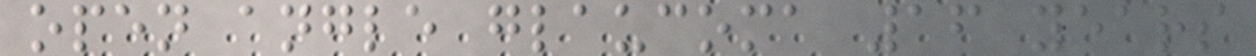open angle glaucoma 16 years
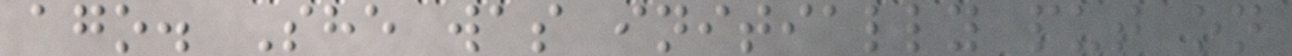ago. She was initially put on
